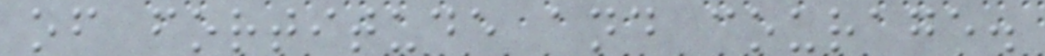of fortitude and courage.
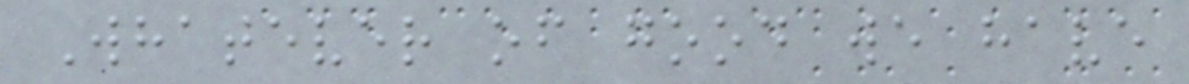Whatever of good we have
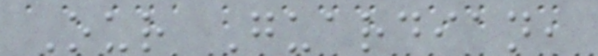Our Guardian,
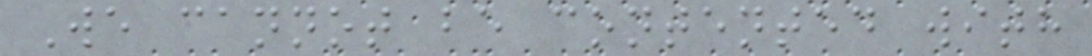We cannot be contented with
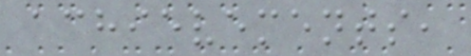achievements,
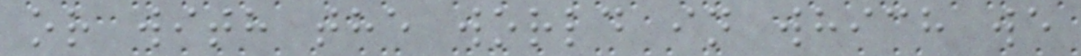or with the world in which we
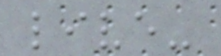live-
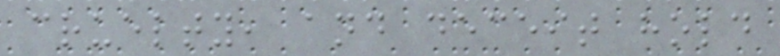cruelty, and deceit hold
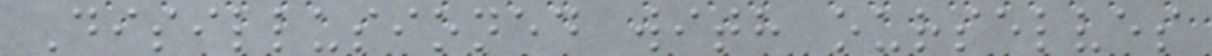Disillusioned with ourselves
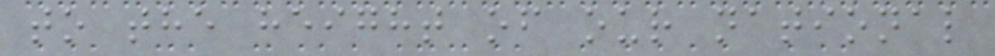to the height of our national
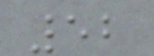52
